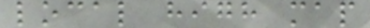local high map
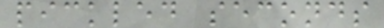pickled seconds
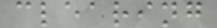clearing
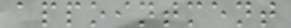appointment
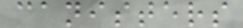canisters
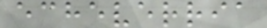echeverria
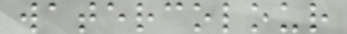watercolour
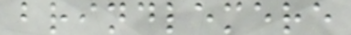brindlemere
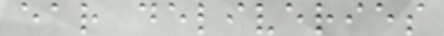ear deliveries
